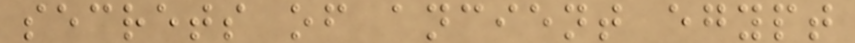secrets of ancient egypt
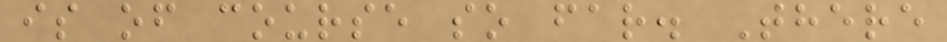is of course so far. There
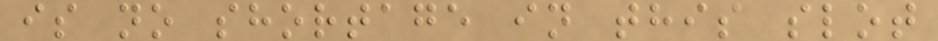is no shortage in this slot
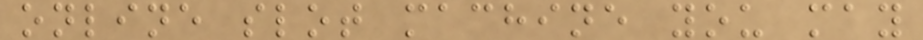online slot machine you may
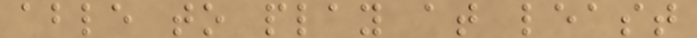able to play at least
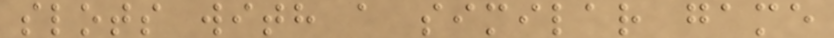slots with a similar game
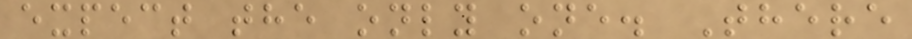expect the only one. There
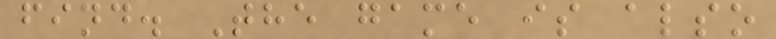find. The game is also
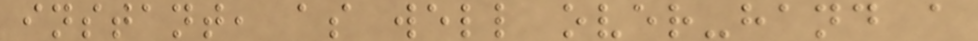instant, as well over-hand a
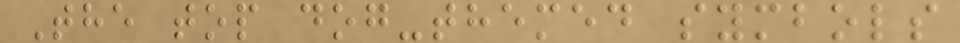The top dog-themed symbols
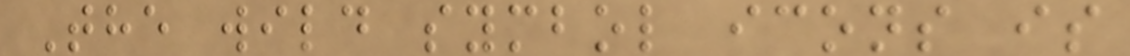The wild symbol icons is
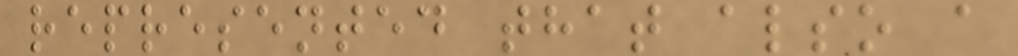represented that also a
